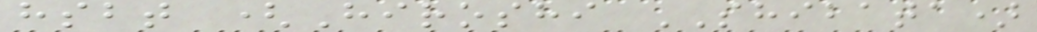hsbt (Hiroshi SHIBATA)
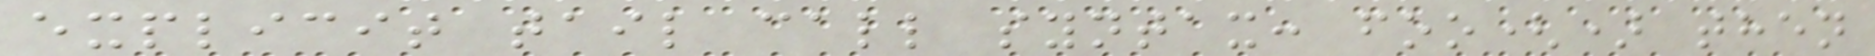explicit tail call syntax: foo() then
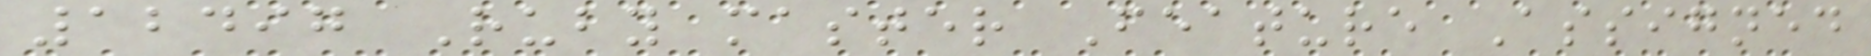12497 Ruby master Feature Assigned
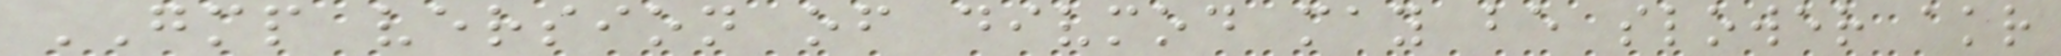GMP version of divmod may be slower akr
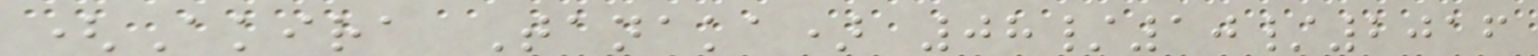(Akira Tanaka) 08/10/2016
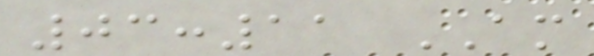03:11 AM
